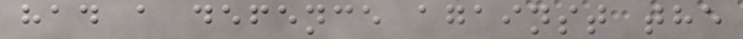had a defence against the
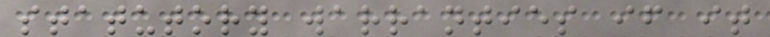statutory warranties if it
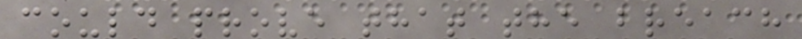could prove that the breach
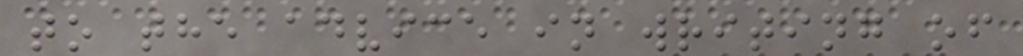to the advice in writing of
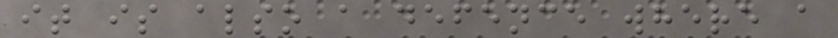it is also a defence where a
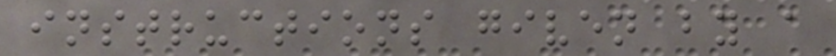instructions given by a
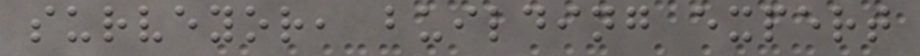surveyor, building expert
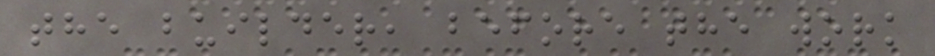the builder, before the work
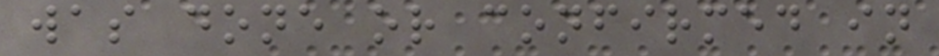was done or confirmed in
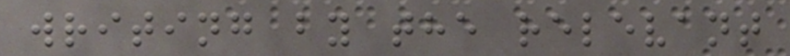writing by the relevant
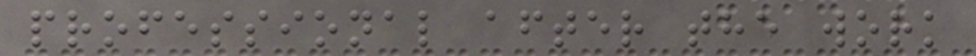professional after the work
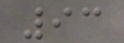93
